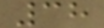38
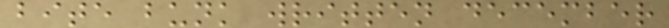bite bunk written december
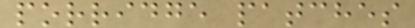porridge patches
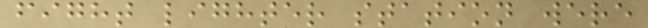fight lighter station were
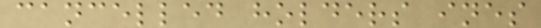cancelled holders ines
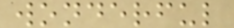wonderful
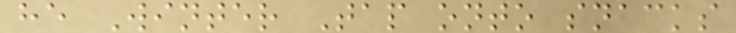he Winter Tap onto snacks
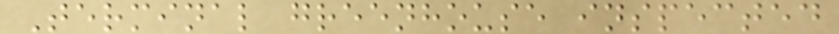Terminal greenhouse inspected
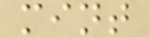mint
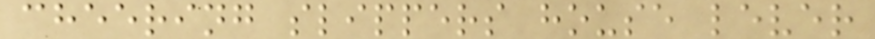cheering slippers house lever
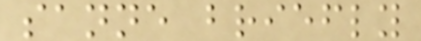sanne briefly
